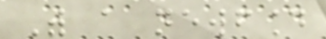With a newfound
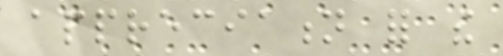appreciation for the
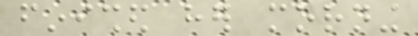finished her morning
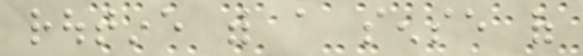routine with a sense of
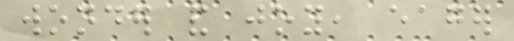wonder and joy, eager
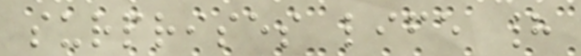surprises life had
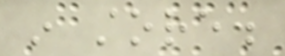in store.
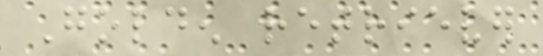Golden retriever
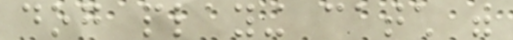dog playing catch with
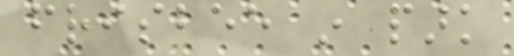frisbee in park
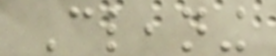Cleaning
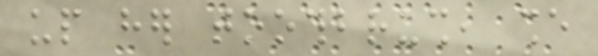up her toothbrush, she
